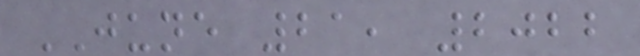JUNE 21, 2022
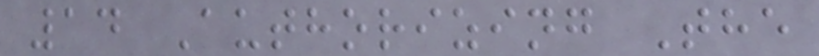14 Authorizing The
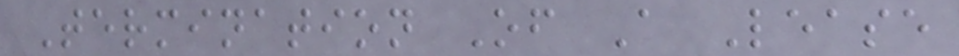Termination Of A Lease
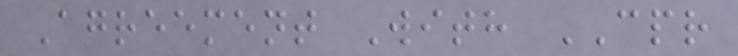Agreement With CPR
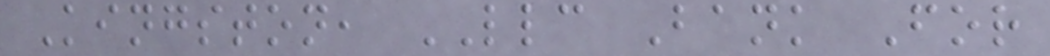Kingston, LLC Bank For
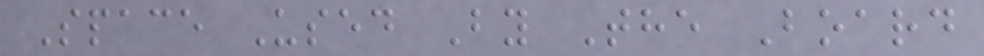Space Used By The Board
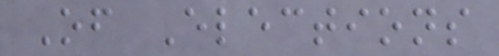Of Elections
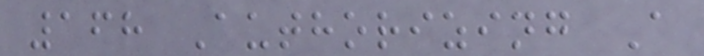168 Authorizing A
